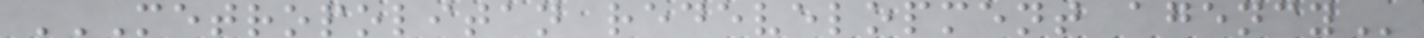METROPOLITAN REDEVELOPMENT AGENCY
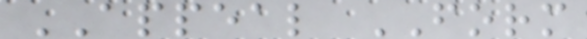APPEAL FORM
